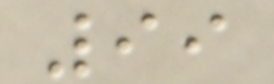99
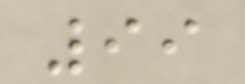99
